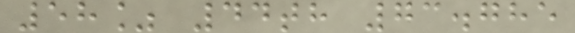58% 44th 73.785
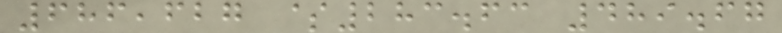686,627 $283.63 489.67
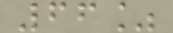66%
